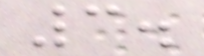3.
